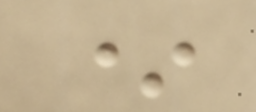*
